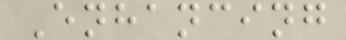Enhancing
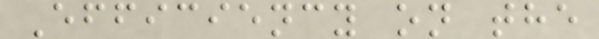Efficiency on the
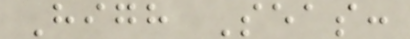High Seas:
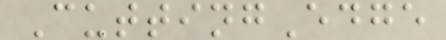CuttingEdge
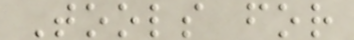Tools for
